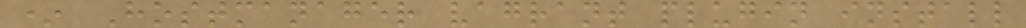* Hostmanager vagrant plugin install
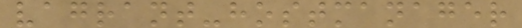vagrant-hostmanager
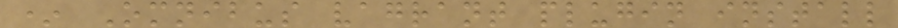* Omnibus vagrant plugin install
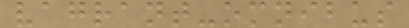vagrant-omnibus
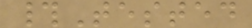#Tested
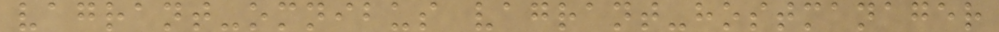vagrant-omnibus vagrant-hostmanager
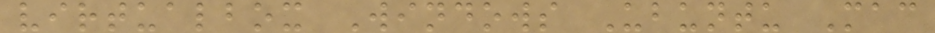virtualbox Windows Ubuntu Mac
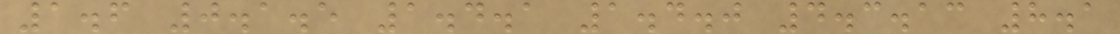1.6 0.1.5 1.4.1 1.4.0 4.3.13 8.1
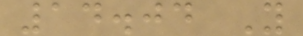14.04 Y
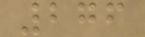276
